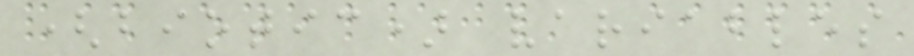(biotic) variables
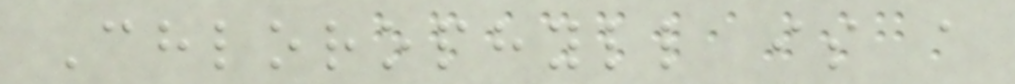Chlorophyll is a
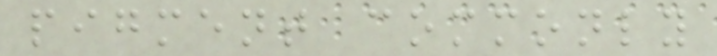pigment commonly
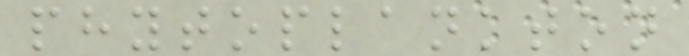phytoplankton
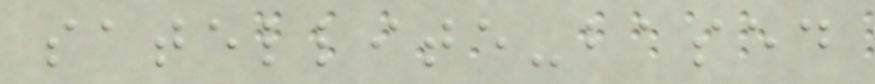satellite-based
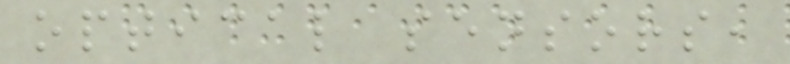optical sensors,
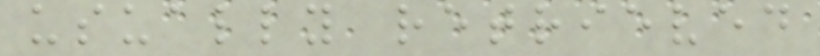usually retrieved
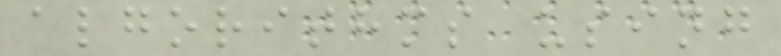algorithms using
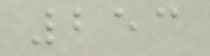253
